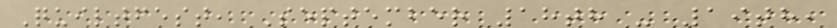Quiltfest, September 18th - 19th,
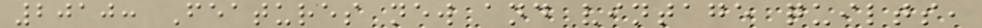2010: Features new and vintage quilts,
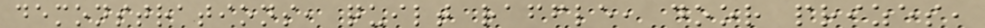demonstrations, quilt raffle, door prizes,
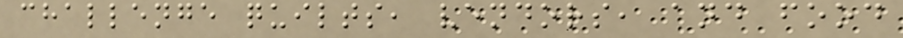challenge quilts, vendors, and food
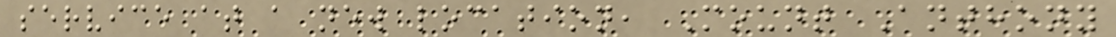service at a new location, Mount Anthony
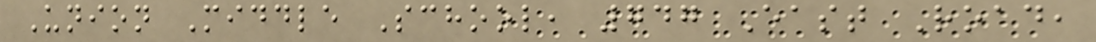Union Middle School, 747 East Road,
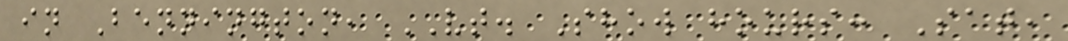in Bennington, VT. Show hours: Sat,
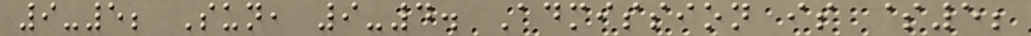9-5; Sun, 9-4. Admission is $5;
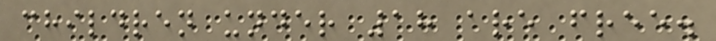children under 18 are free.
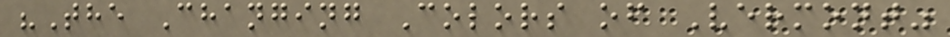"The Changing Colors of Vermont"
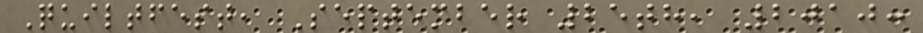Quiltfest, September 25th, 2010:
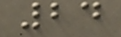24
